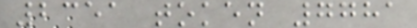2351 token 7781
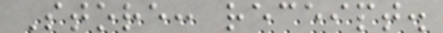Store: receipt.
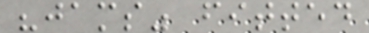"jams" fitted
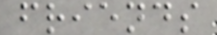friends
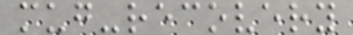mug-recovery
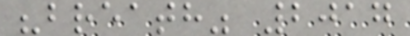"breath" 2017
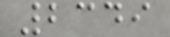2349
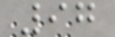97
